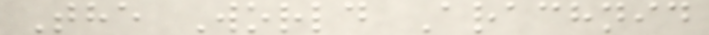The World Arachnid
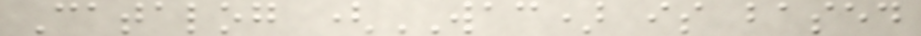Catalog (WAC) is based
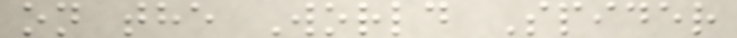on the World Spider
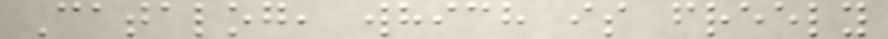Catalog, which is freely
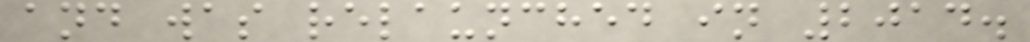and was relaunched in 2014.
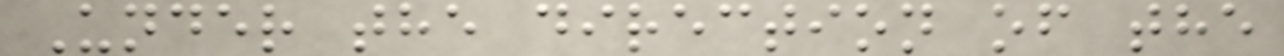Under the direction of the
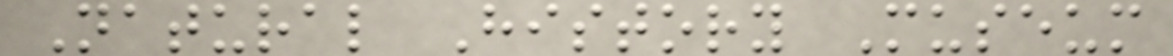Natural History Museum
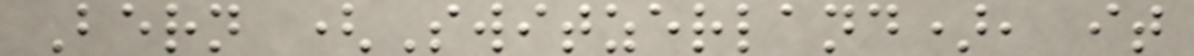Bern (Switzerland), it
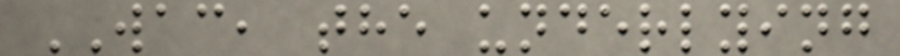WAC, the underlying
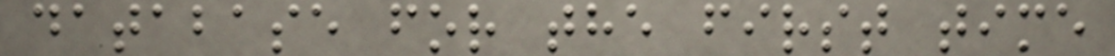database for the first time
